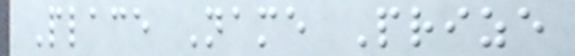Place Name Prize
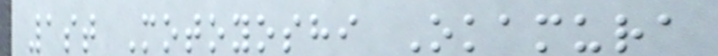1st Motoyoshi Okamura
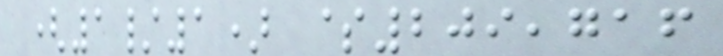(1/1) $209,716
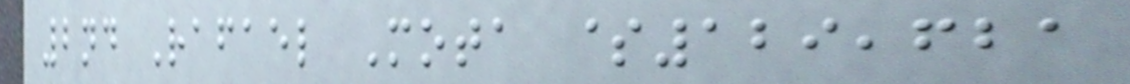2nd Rafael Mota $129,621
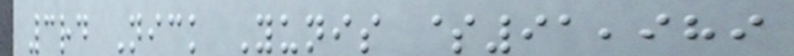3rd Nick Yunis $91,989
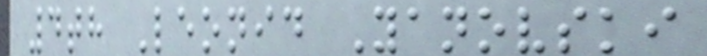4th Leonid Yanovski
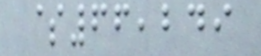$66,249
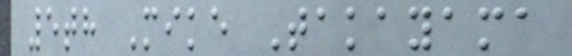5th Mike Takayama
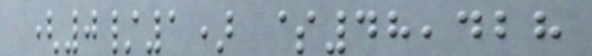(0/1) $48,428
